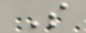S
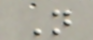N
